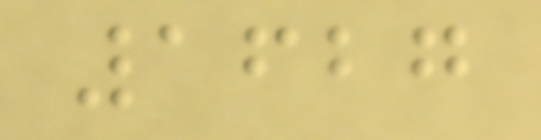1627
